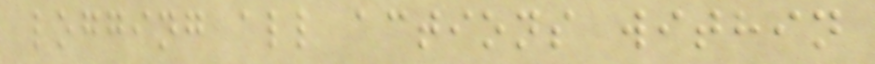logging all actions within
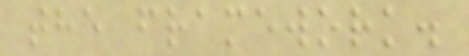the framework.
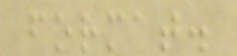format.
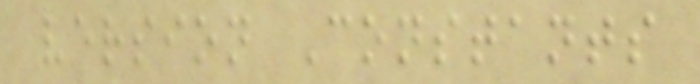version Constants
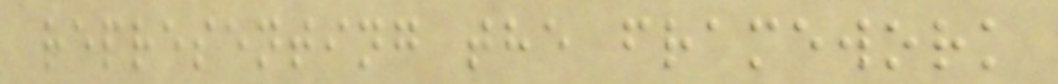representing the framework
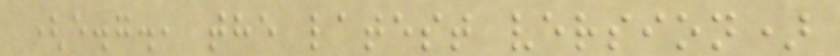(e.g., the latest version)
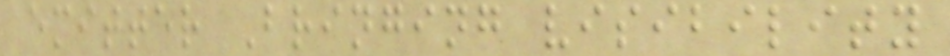emitter Bringing visibility
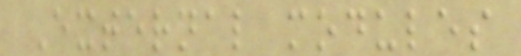External modules
